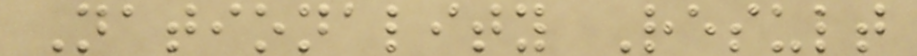Nationality Result
